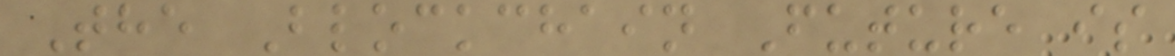The Blockchain Future is
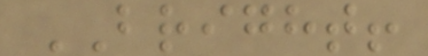BRIGHT!
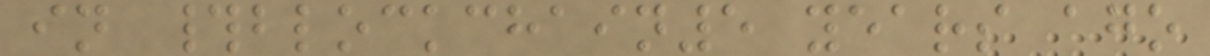in #blockchain5 years ago
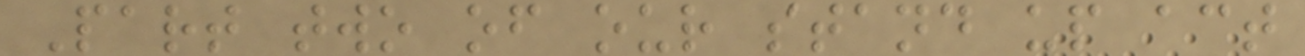Part two of our stand up act
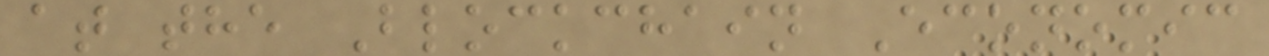at the Blockchain Economic
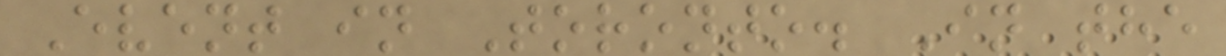Event in Toronto. In the
